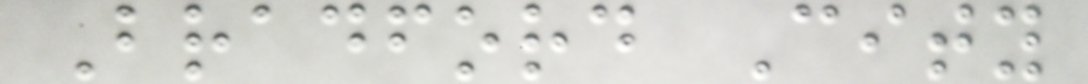Bradford City
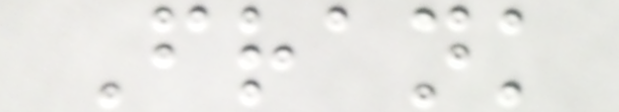Frank
